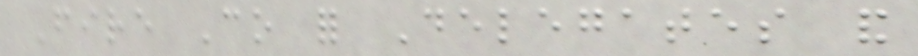Fire Co for Delegates and
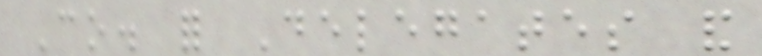Co. for Delegates and
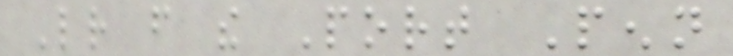Letter from the Port Penn
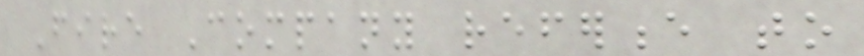Fire Company reference to
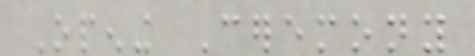Opening Ceremony
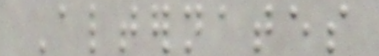Alternates
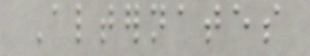Alternates
